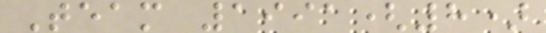Team 1991(8)
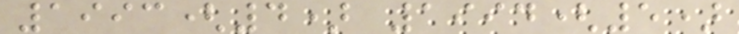1993(4) 1994(5)
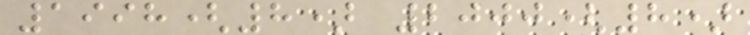1998(8) 2000(8)
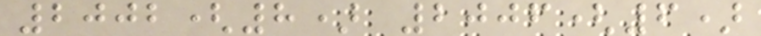2002(8) 2006(6)
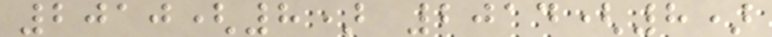2010(8) 2014(8)
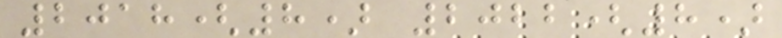2018(8) 2022(8)
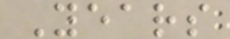Years
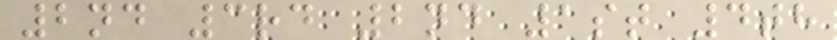2nd 3rd 2nd 1st 4th
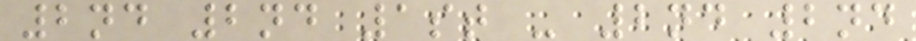2nd 2nd 1st - 2nd 2nd
